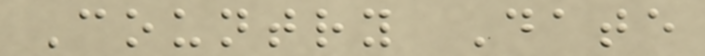Country Date
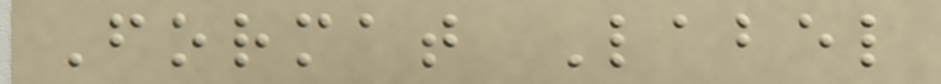Format Label
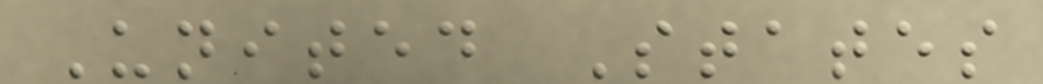United States
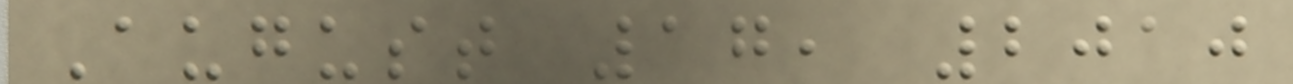August 17, 2010
